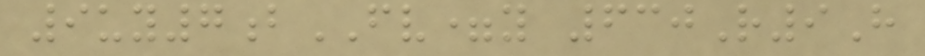9uy7bFV=y 630R9H
